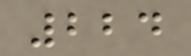224
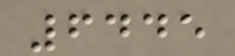6445
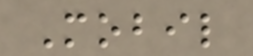Mobil
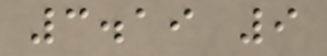3.19 9
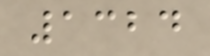1324
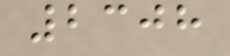2308
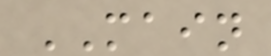MAIN
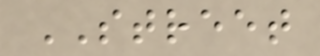STREET
